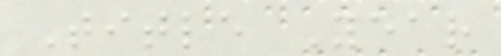Title Year
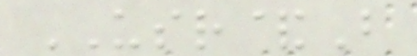USR&B
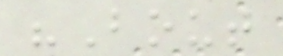"Bout
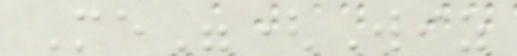Me"(Wiz
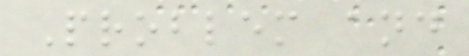Problem and
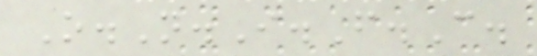O.N.I.F.C.
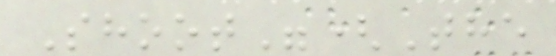Shoot"(The
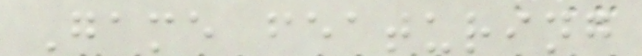Game featuring
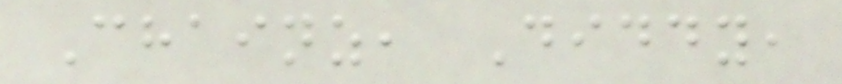Chainz, Diddy,
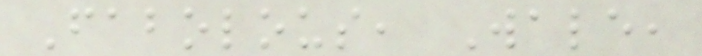Fabolous, Wale,
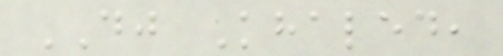DJ Khaled,
